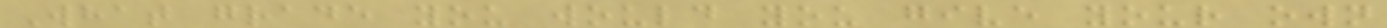What grade you would you give your own
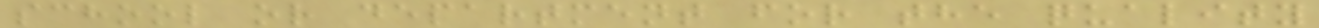school or department for the quality
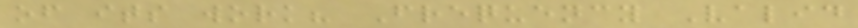of its work? Frequency Valid
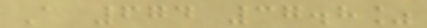A 674 37.8%
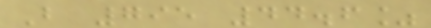B 795 44.6%
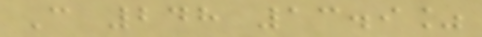C 248 13.9%
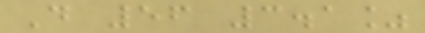D 56 3.1%
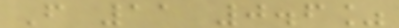F 11 0.6%
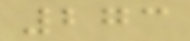273
